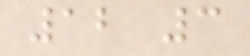12 3
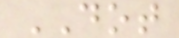DOT
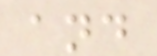and
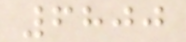6800
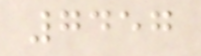7457
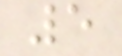5
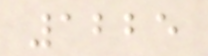1225
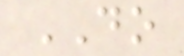DO
